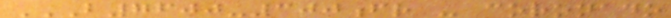B7600-300FR - CORONADO
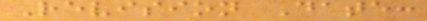Revision Date:
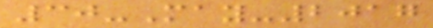30-May-2017
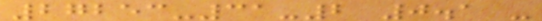27253-31-2 0.1 -
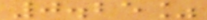0.25%
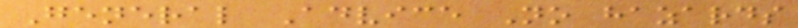General Advice No hazards
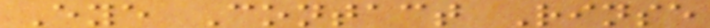Eye Contact Rinse
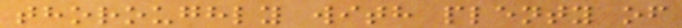thoroughly with plenty of
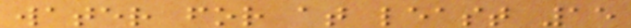water for at least 15
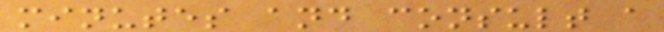minutes and consult a
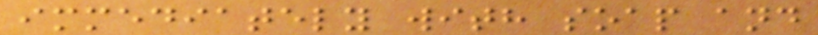immediately with soap and
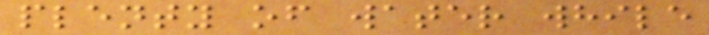plenty of water while
